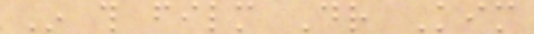In this film Dr Kim
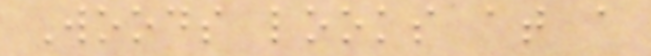Woods looks at a
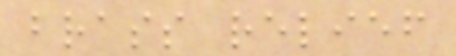brass relief
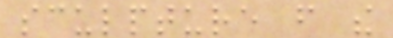sculpture from the
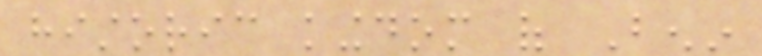historic kingdom of Benin
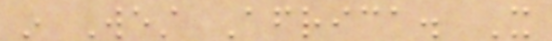in West Africa. It
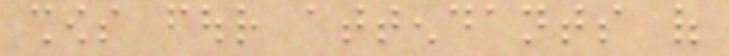shows four attendants of
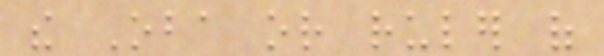the Oba or ruler of
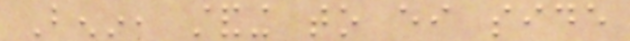Benin, standing to either side
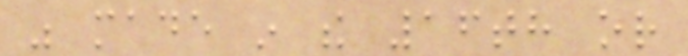was made in the 16th or
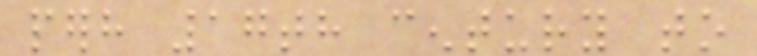perhaps 17th century to
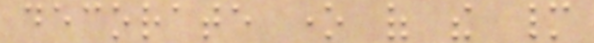decorate one of the many
